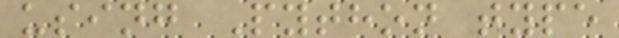using Python type
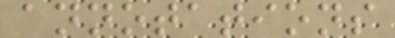annotations
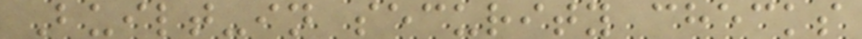Built-in security checks
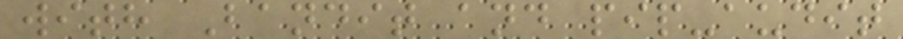with Bandit and pip-audit
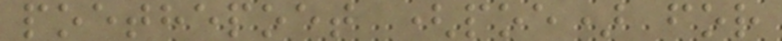poethepoet (poe) for
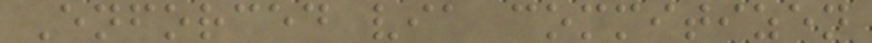Enforced via commitizen
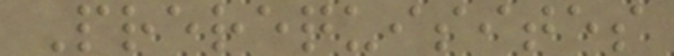Prerequisites
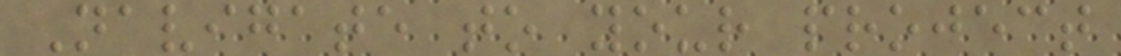Navigate to your project
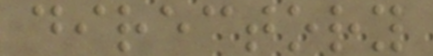directory
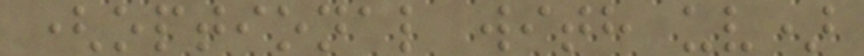(optional with uv)
